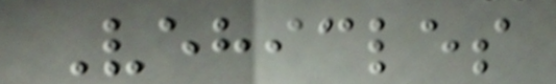Vehicles
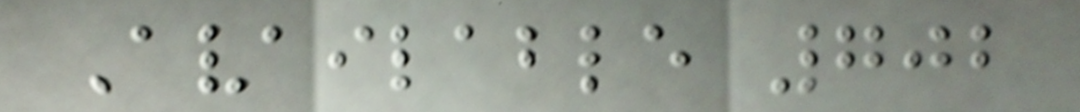Available 702
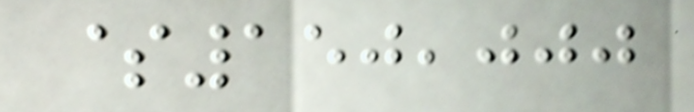$150,000
